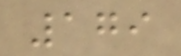179
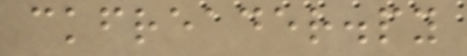ckfreader.py
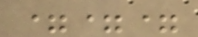===
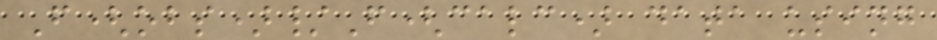F(obs)/F(calc) data using
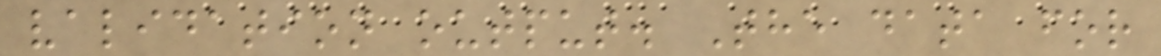validation output. The data for
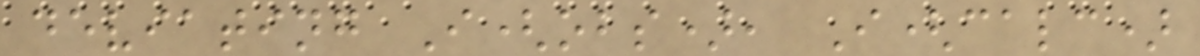deviating I(obs), I(calc)
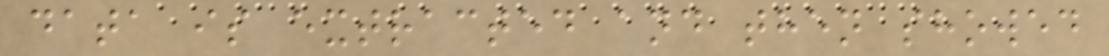data is extracted and then showed
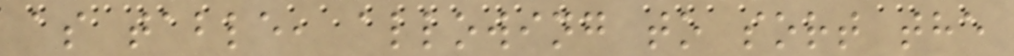as table, allowing to sort the
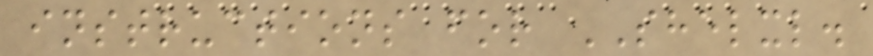instructions for SHELXL.
